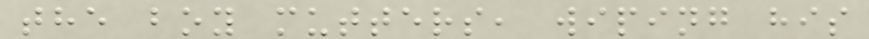the boy mutters, wiping his
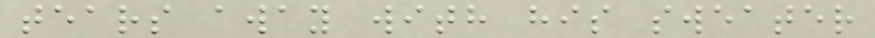tears away with his sweater
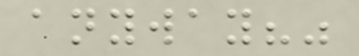anyway?"
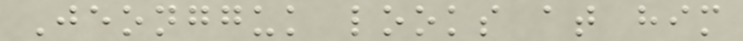Jeongguk looks at him
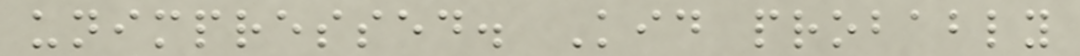unimpressed. Kid probably
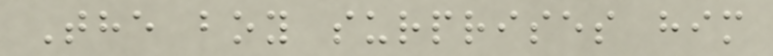The boy surprises him
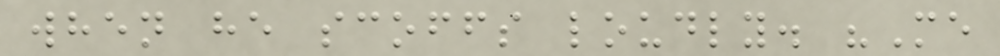when he scoffs loudly. "Me
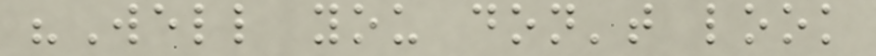"Well you don't look
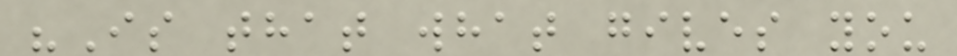"Is that what gives you
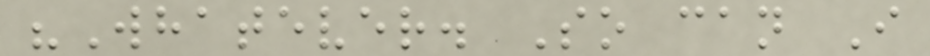"Whatever. So can I
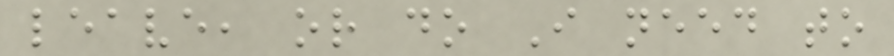leave, or do I need to
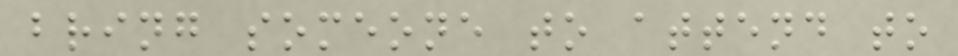bring someone to attend to
